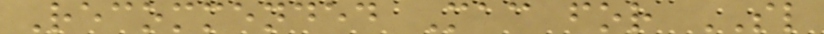Recommended Mac for SL
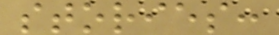stories:
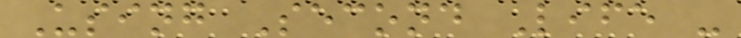Using Second Life -
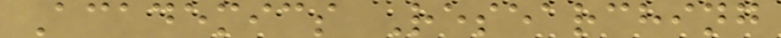Academics Researching
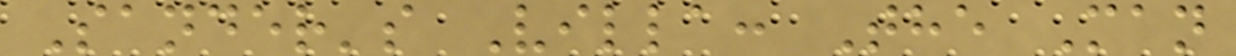Sander's Villa: The Man
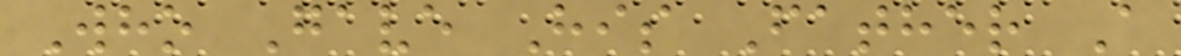Who Gave His Father A
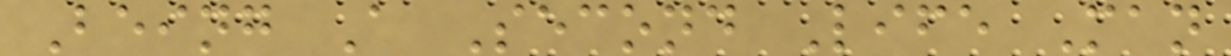Being A Second Life Man
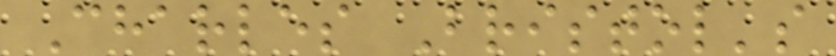Charles Bristol's
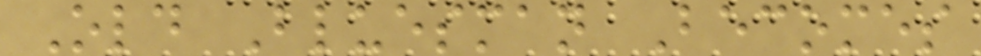Old Bluesman Becomes
